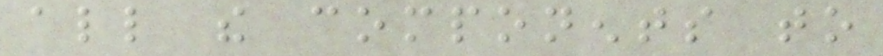all the components to
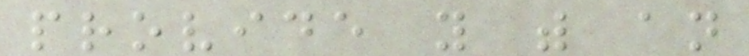provide you with an
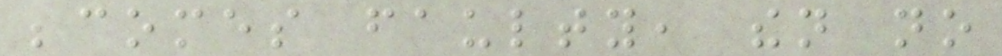becomes faulty, then no
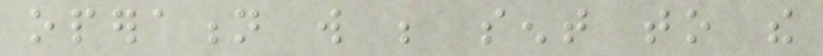operation will be sent to the
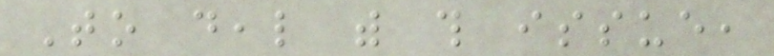To deal with this issue,
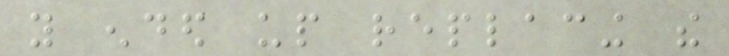you ended up replacing the
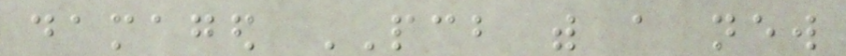damaged PCB with a new
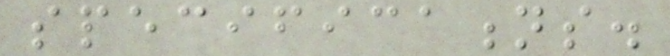specifications.
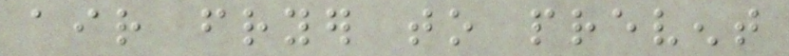air fryer to prevent
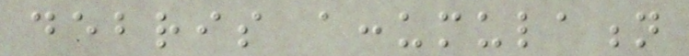debris accumulation
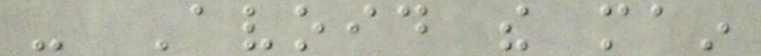- Avoid the main
